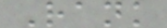Rank
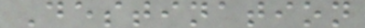Destination
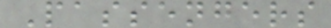Passengers
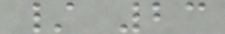/ 23
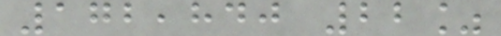172,840 22%
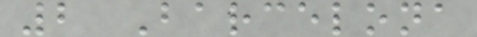2 Barcelona
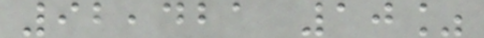92,421 10%
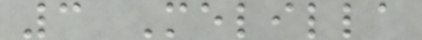3 Melilla
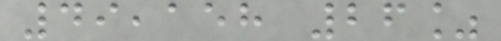49,158 26%
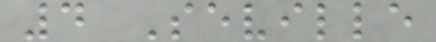4 Seville
